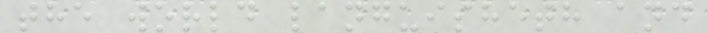the world languisheth and
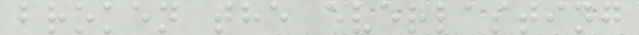broken the everlasting
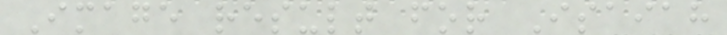Image result for Isaiah
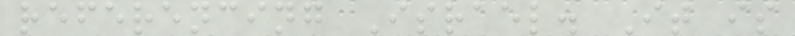referencing Israel. It is
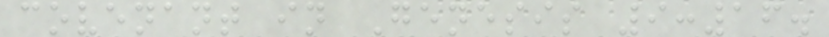covenant in Genesis 9:16.
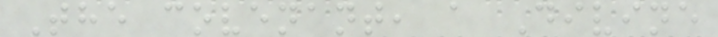The covenant, a Divine
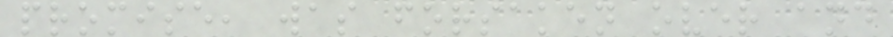promise, was forsaken over and
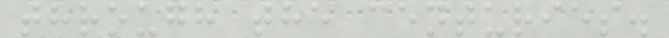through the centuries.
